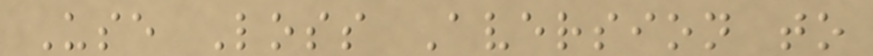Use Loss Aversion to
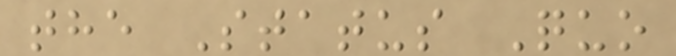the Status Quo
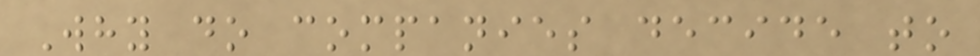Why do companies decide to
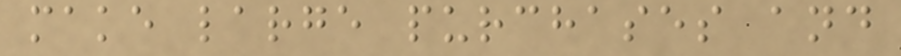make large purchases and
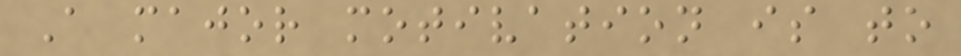A major motivation is to
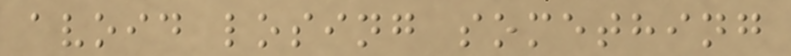avoid losing something
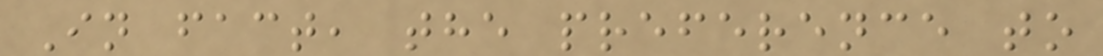In fact, the preference to
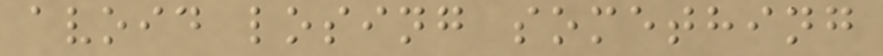avoid losing something
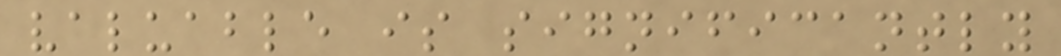valuable is significantly
